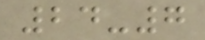24-7
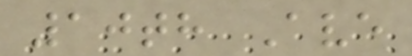10th Ave
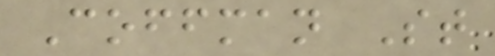Coffman St
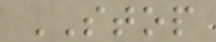STOP
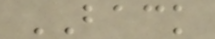BACK
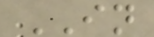IN
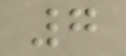7
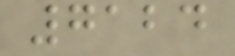7124
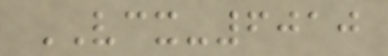VCX-6010
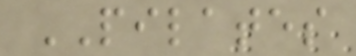PILATES
